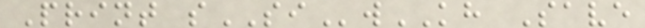Print sSIwKH Save
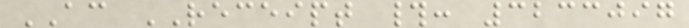AC RECEIPT #: 3233097
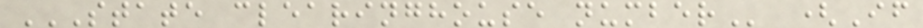STATE CLEARINGHOUSE NUMBER (If
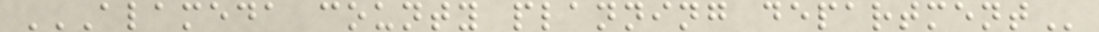ALAMEDA COUNTY PLANNING DEPARTMENT
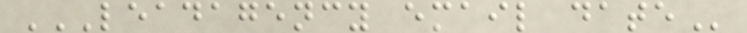LEADAGENCY EMAIL DATE
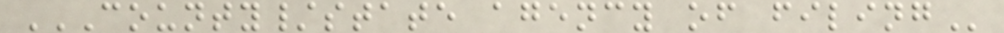COUNTY/STATE AGENCY OF FILING
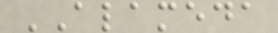ALAMEDA
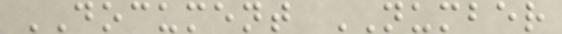DOCUMENT NUMBER
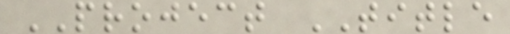PROJECT TITLE
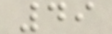49
